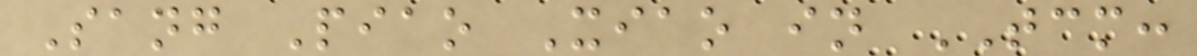Sang Piao Xiao in TCM:
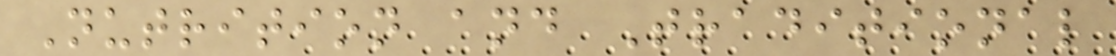Nutrition and Traditional
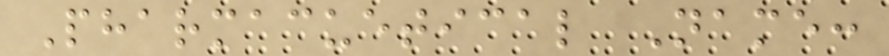Pharmacuetical Name:
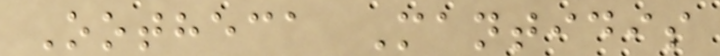Ootheca Mantidis
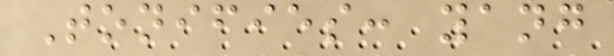Tonifies: yang
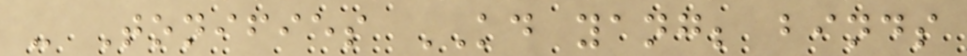- Tonifies KD yang; binds
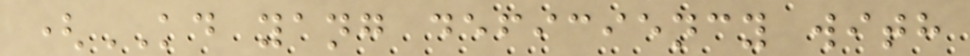(KD yang deficiency with
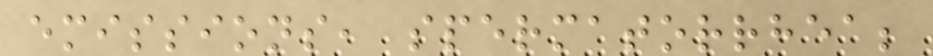emissions, spermatorrhea;
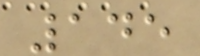145
